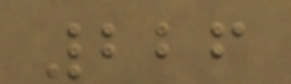226
